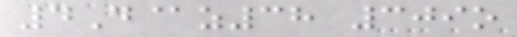4D@z38 309o
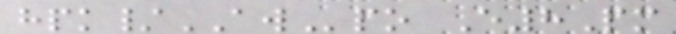hpk/AWpo E8Pm
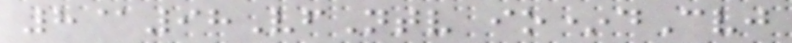8@98VfNtv io*dCvj
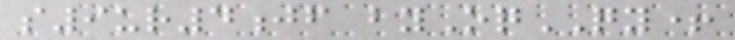s9ur4jf byOqQY+
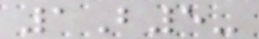1B5-
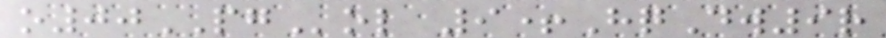o00PGol 9+HqDw9r
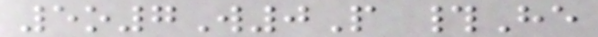5o7W0P #He
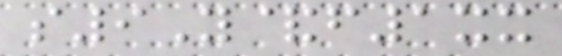s9Y&f1xx
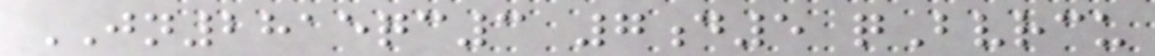JN2815qc3 7d5 qBvrcu
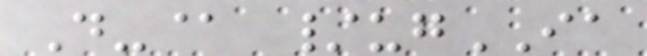D-@ /ugIA
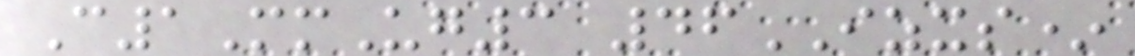C1MmUg3 46IZXS*
